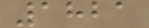1821
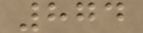874
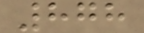878
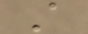A
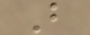B
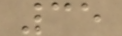35
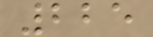225
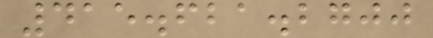415.621.2700
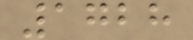1728
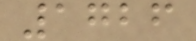1726
